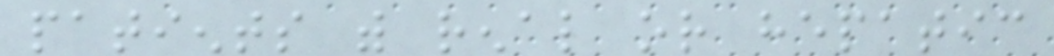patients with renal or hepatic
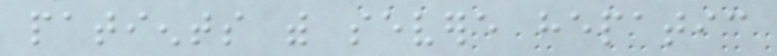patients with severe hepatic
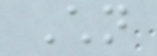Children
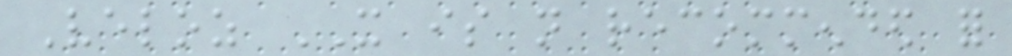Veloz IT is not recommended for
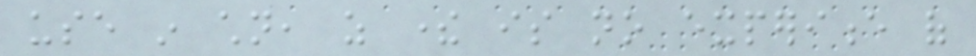use in children, as there is no experience of
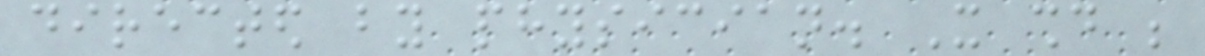directed by physician. It should be
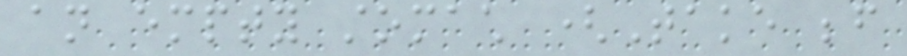an empty stomach (Take before
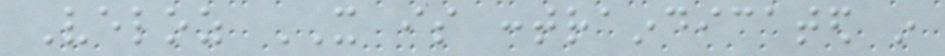Veloz IT is contraindicated in
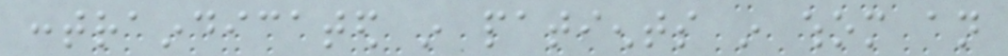contraindicated in patients in whom an
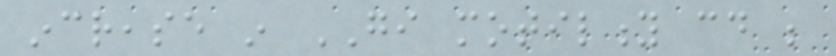increase in GI motility could be
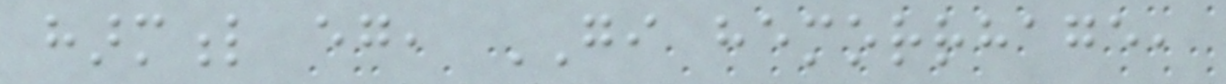harmful eg, GI hemorrhage,
